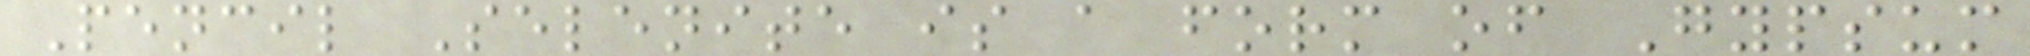Pencil Selenite is a form of Gypsum
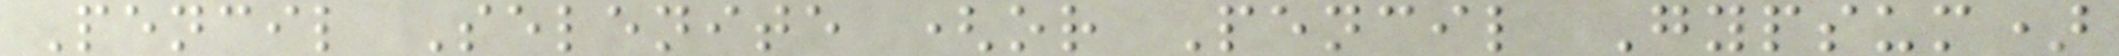Pencil Selenite (or Pencil Gypsum)
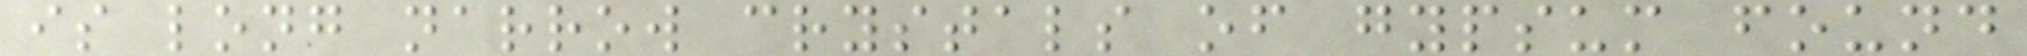is long narrow crystals of gypsum found
